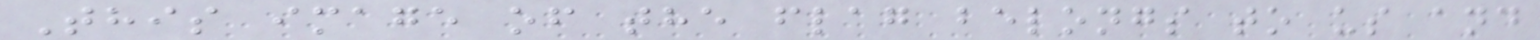This image of the flag belongs to us and
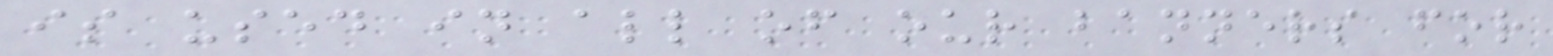is used in all of our banners for
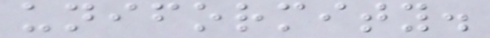uniformity.
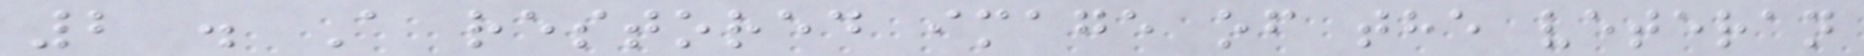2 . A restored image of the veteran
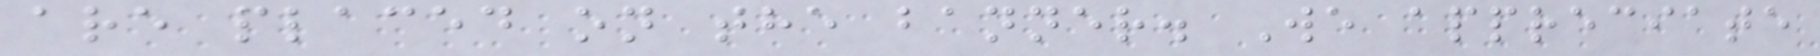are placed on the banner. We appreciate
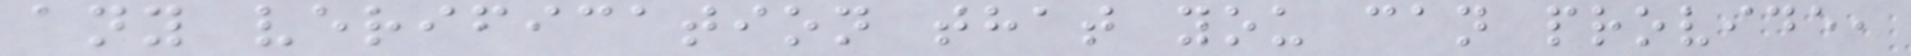any verification that you can provide,
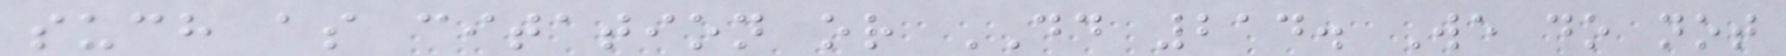such as citation or DD 214. We do not
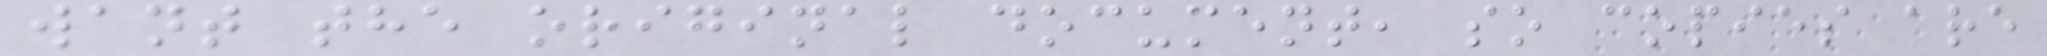want the original document, so copies are
